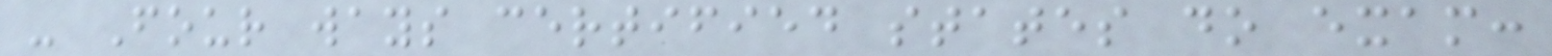- Four ways certified states do exam:
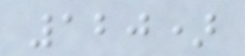120)
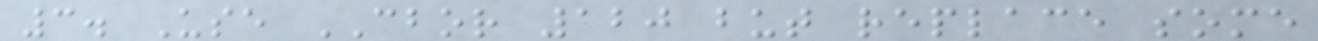3. Use CBOR 120 but replace some
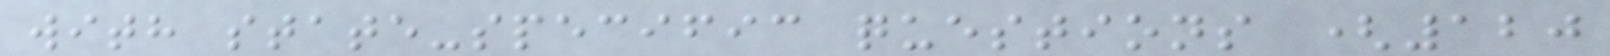with state-specific questions (120
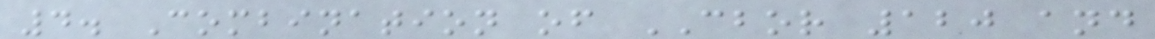4. Combination of CBOR 120 and
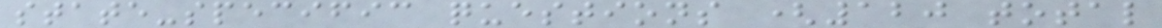state-specific questions (120 total
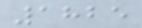1825
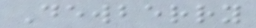Dewberry
